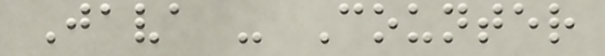Java - Counter
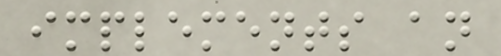implements an
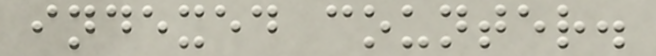indexed counter.
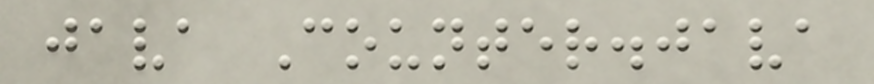java Counter.java
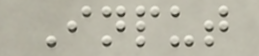Input
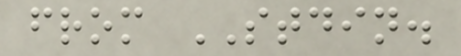from STDIN.
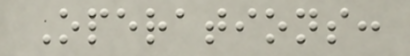Operations:
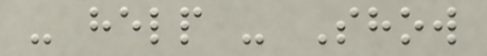- help - Show
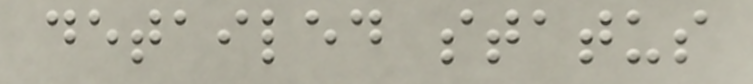detailed status
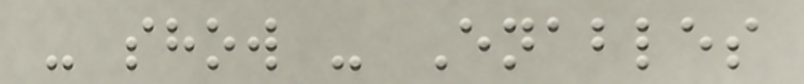- show - Enables
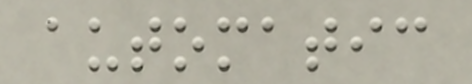automatic
